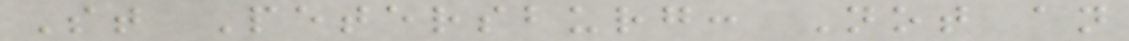St Petersburg: Not an
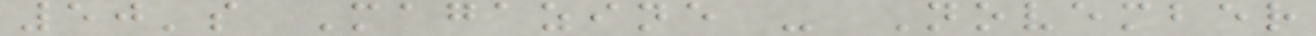50's Magazine - November
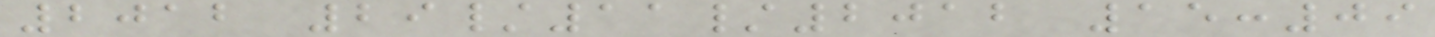2012 29/11/2012 15:09
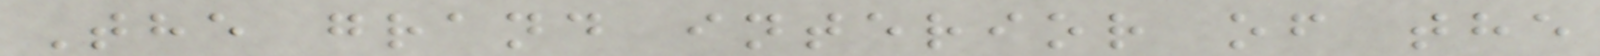The grand interior of the
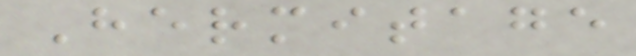Hermitage
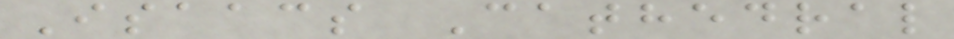Isaacs Cathedral
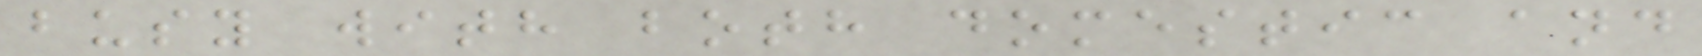busy with both domestic and
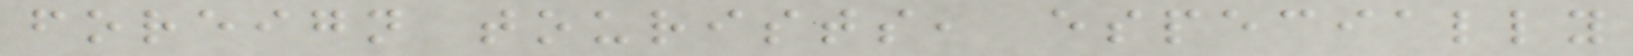foreign tourists, especially
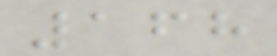168
